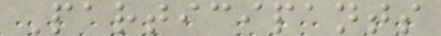Participants
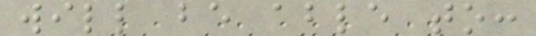will be able to:
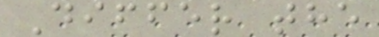Differ the
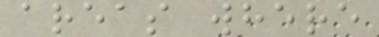areas where
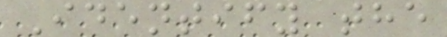Identify the
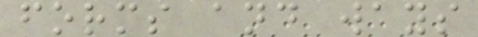forms and ways
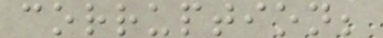corruption;
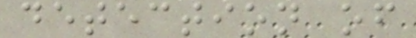detection of
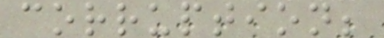corruption;
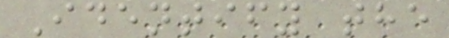Identify the
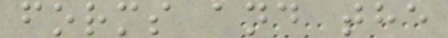forms and the
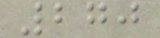270
